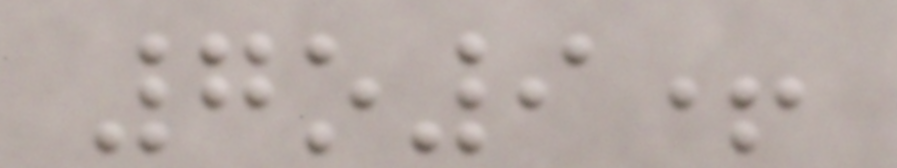7o9+
